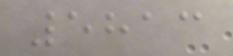5813
